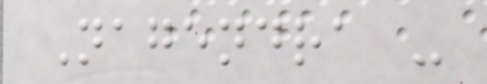Nagendra -
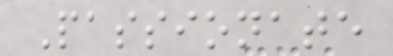Passionate
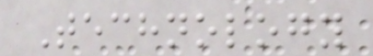Technology
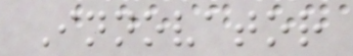Innovator
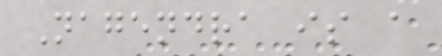Nagendra is a
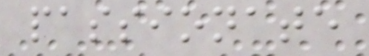passionate
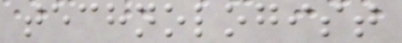technologist
